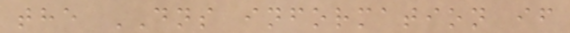the DNS information if
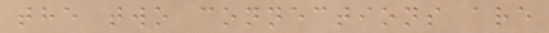the two connections are
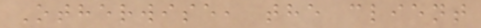Otherwise, the client
